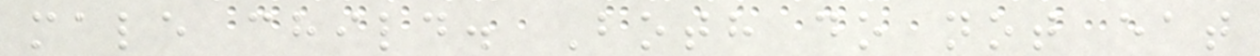male child. Both do not eat
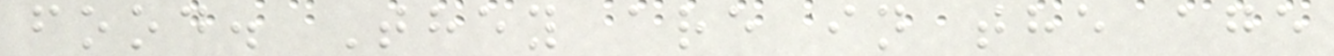food. They are in the age
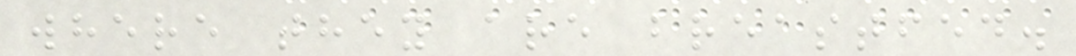where they are breastfed.
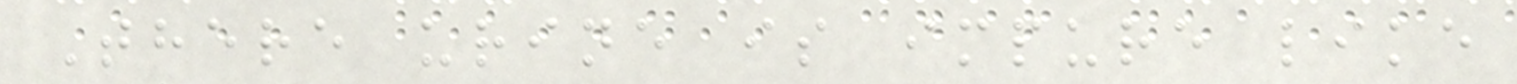There urine is impure like
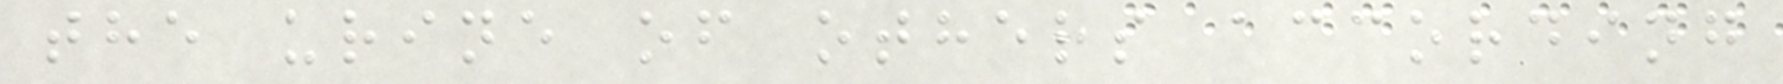the urine of others according
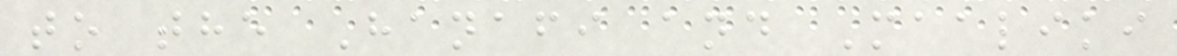to the Hanafi and Maaliki
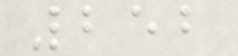252
